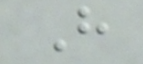H
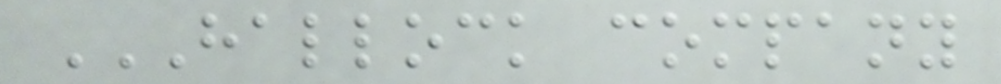HALLOCK COMPANY
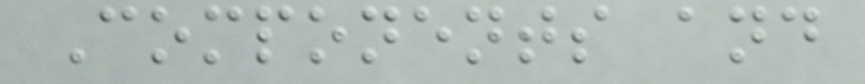Components and
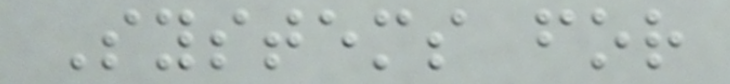Systems for
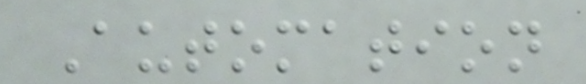Automation
